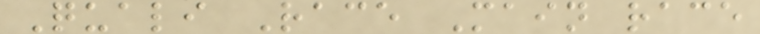Quali Race Main race
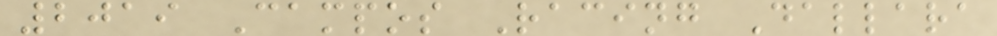2019 Campos Racing Dallara
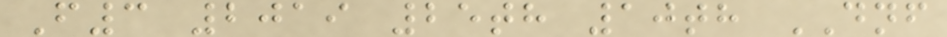F3 2019 25th 10th DNF
